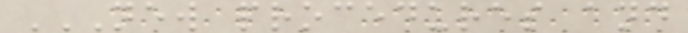NEW PROCEDURES AND
